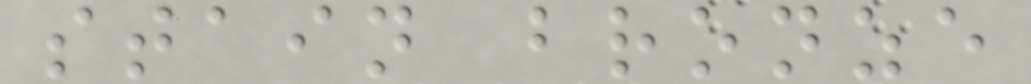stain bronze
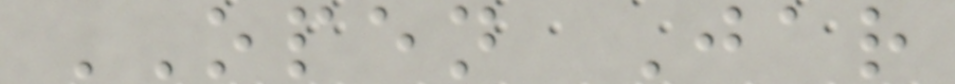OPEN Jar
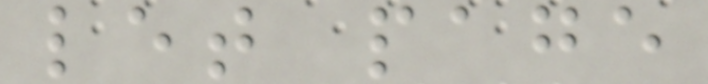let page
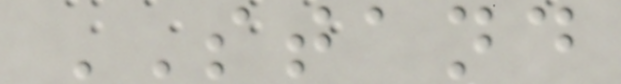STAND
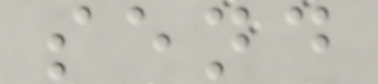send
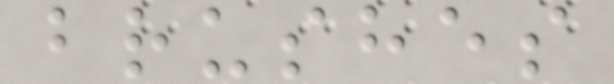brushes
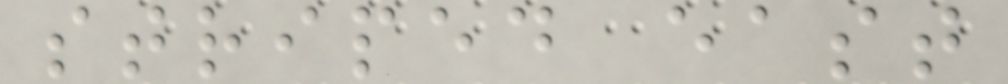striped east
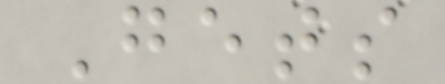Gets
